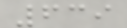639
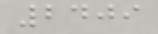2409
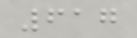617
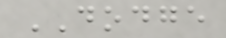DODGE
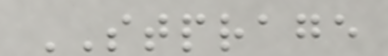STPRAGE
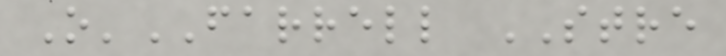O'FARRELL STRE
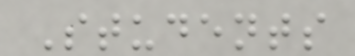Students
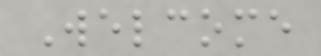Welcome
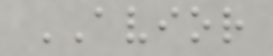AVIOR
